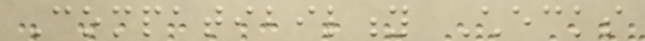Compatibility Checks
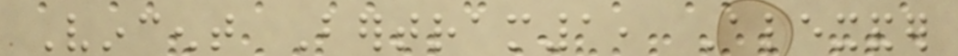Vincent Bertram1, Alexander
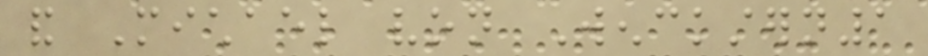and Michael von Wenckstern1
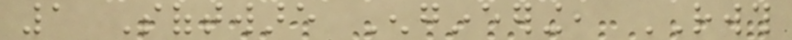1 Software Engineering, RWTH
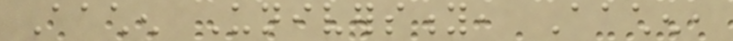Aachen University, Aachen,
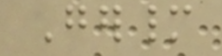Germany
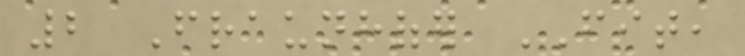2 Fraunhofer FIT,
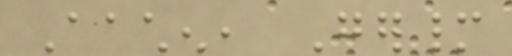Aachen, Germany
